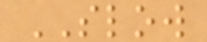SLOW
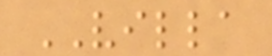VILLA
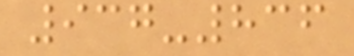937-836
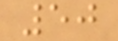50
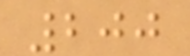200
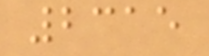2315
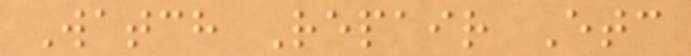Watch Repair Etc
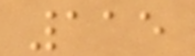115
